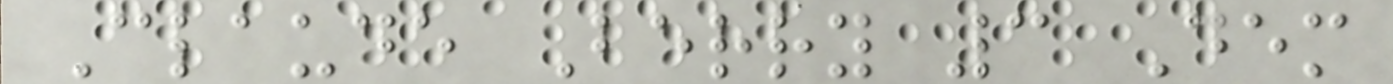Claude Berry 3 Dem
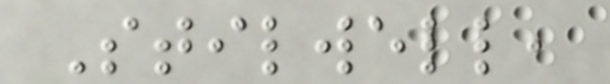Stilwell,
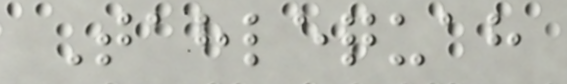Tahlequah
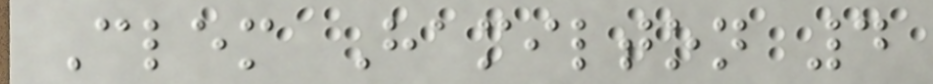Clem Hamilton 4
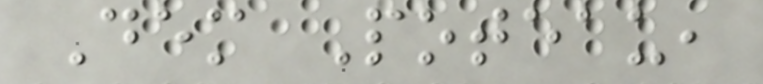Dem Poteau,
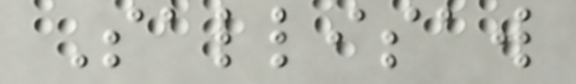Sallisaw
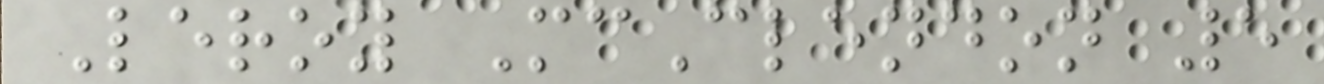Leroy McClendon 5
